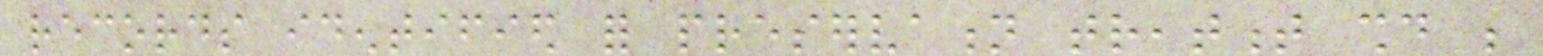records identified for preservation treatment should be
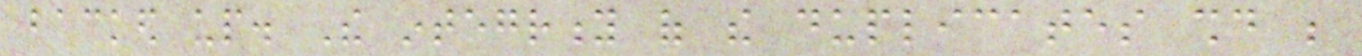backed up. The integrity of the duplicates should be
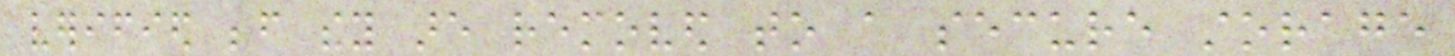verified before they are removed to a secure storage
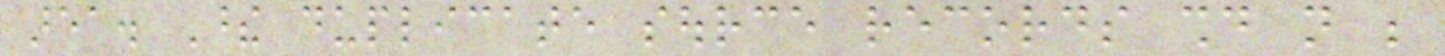area. These duplicate source records should not be
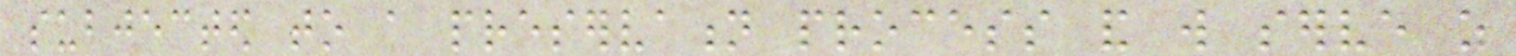subjected to a preservation process and will serve as
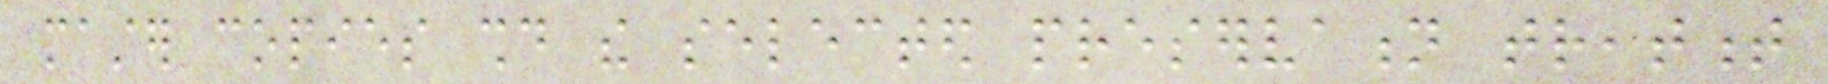master copies should the selected preservation treatment
